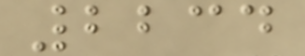2234
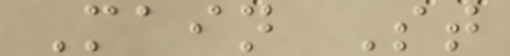Main St
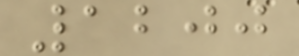1200
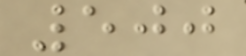500
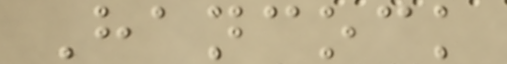Hancock
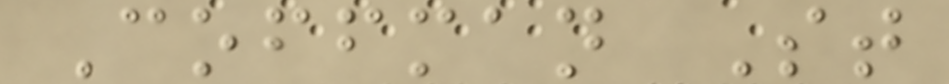Coffman St
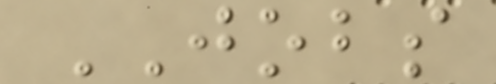JOBS
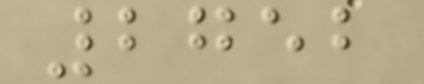2752
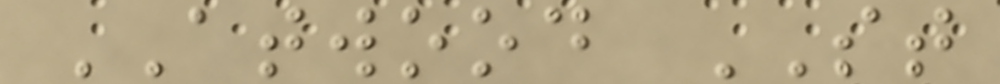ATWOOD ST
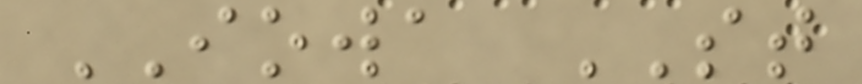IOWA ST
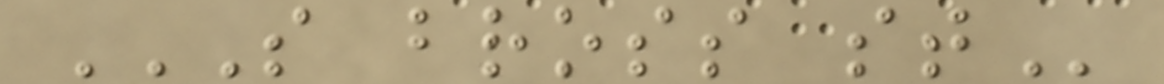S BROSS ST
